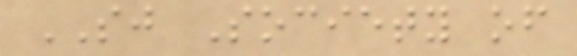SJ Society of
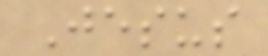Jesus
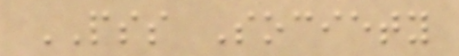PSS Society
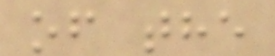of the
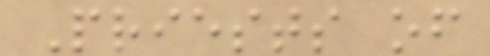Priests of
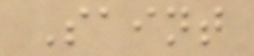Saint
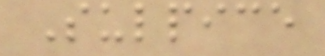Sulpice
